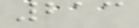213
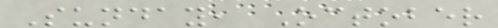Sunday, October
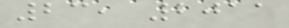23, 2011
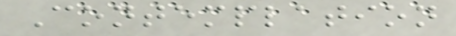Contemplation
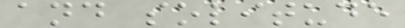and solitude
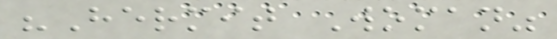"Hermit Woman"
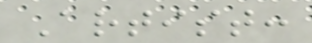Artist:
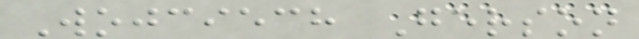Wojciech Gerson
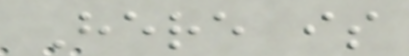Here is
